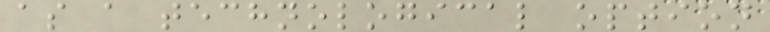as a technological option
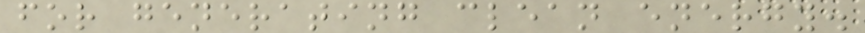for generating clean energy.
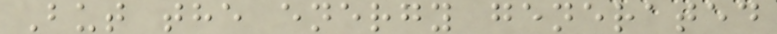But the energy generated
